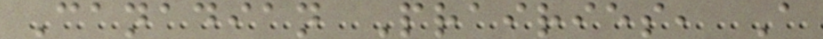Canadian Prairies, A
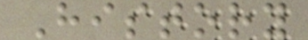History
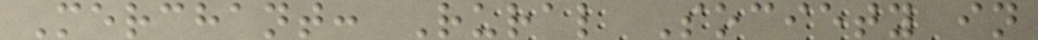Merchant: Rural Society in
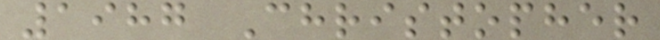1987 Christopher
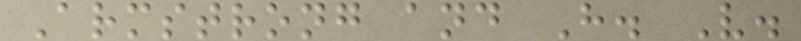Armstrong and H. V.
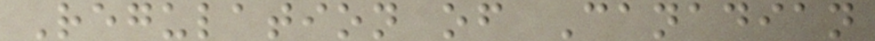Regulation of Canadian
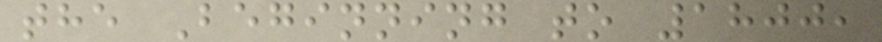the Beginning to 1800,
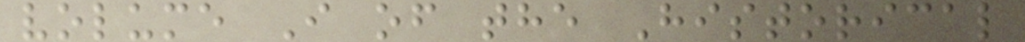volume I of the Historical
